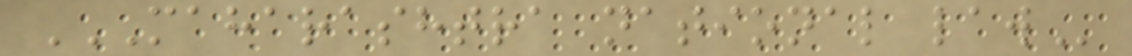MAHARASHTRA NATIONAL LAW
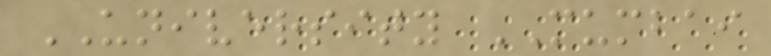UNIVERSITY MUMBAI
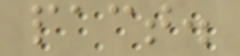pact.
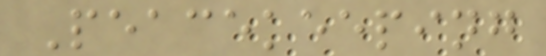Peacekeeping
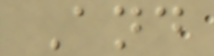And
